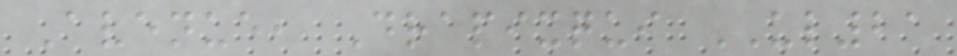Avenue, Drapixqui UL21
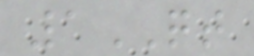1QT
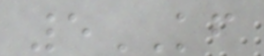5KF
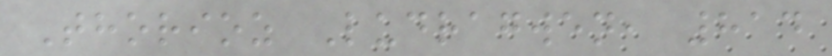Thorioz Ludragwen, 814
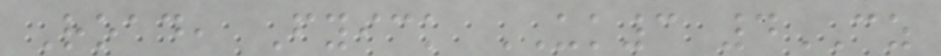Road, Fyick UK3 4CZ
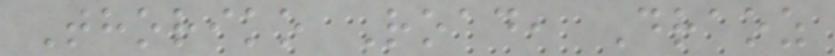Thoriko Road, Draoz
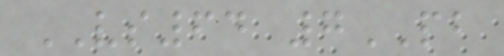VS64 7PB
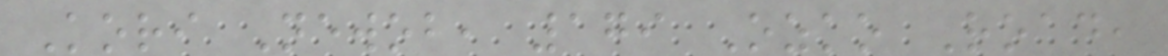Kori Newob, 179 Ozko Road,
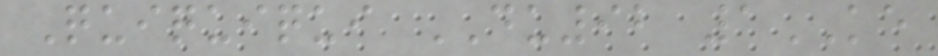Quiquiqui DU92 1KE
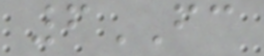6FC
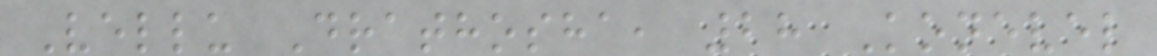Vellu Drathosha, 28 Konevel
